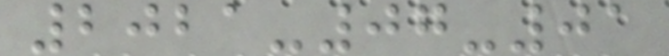2021-07-01
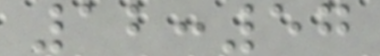12:57
